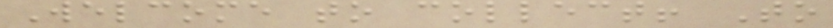Welcome to collect! To
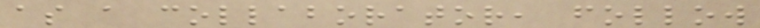as a collaborator, follow
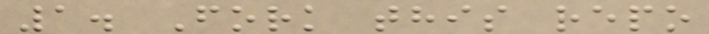1. Fork this repo
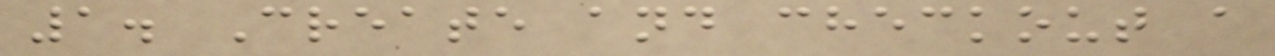1. Create and checkout a
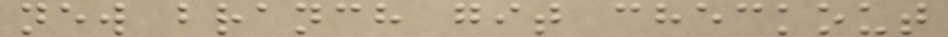new branch git checkout
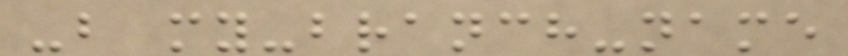-b my-branch-name
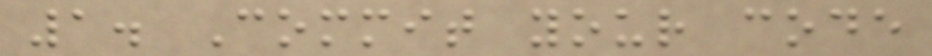1. Commit your code
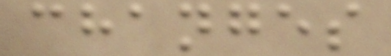changes
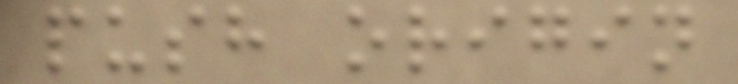push origin
